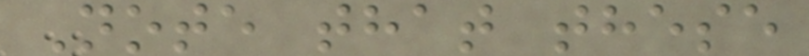Note that these
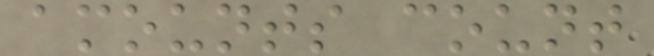amounts count
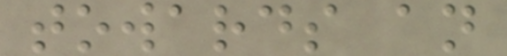towards an
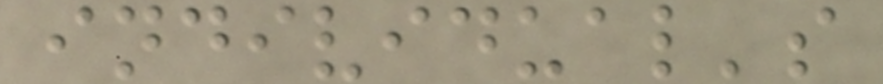individual's
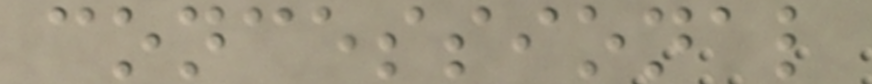concessional
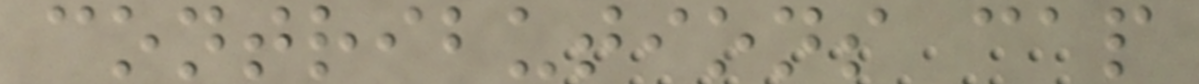contributions cap
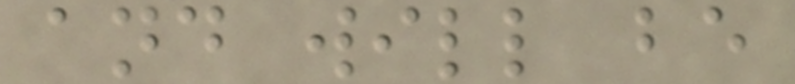and will be
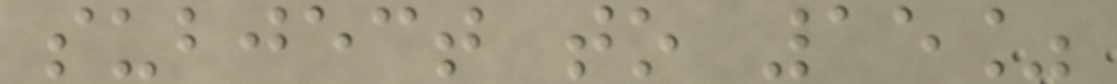subject to 15%
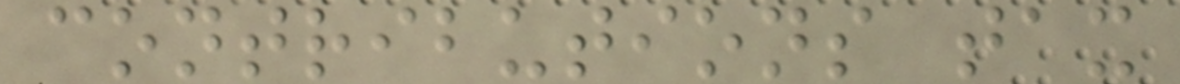contributions tax
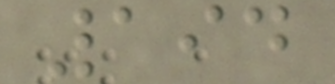194
